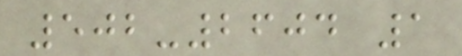502-2604 1
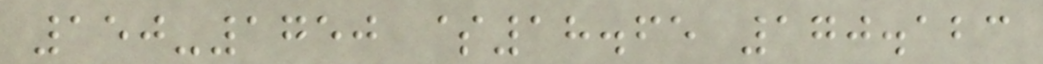150-1750 $18.65 170.123
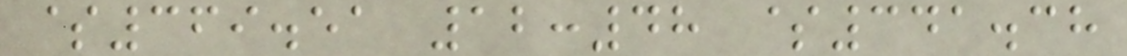$369.51 12:48 $341.38
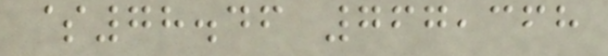$78.46 767,368
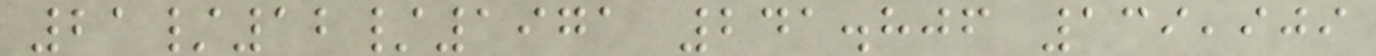21/12/1971 241.806 139,909
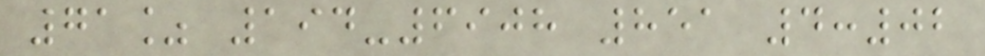71% 194-6908 851 4:02
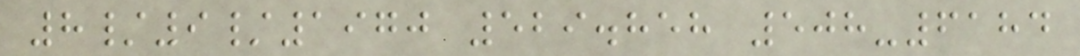8/9/1970 529.858 508-6184
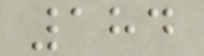184
